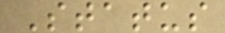Status
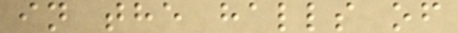in the halls of
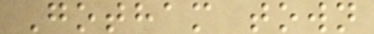Gotham town
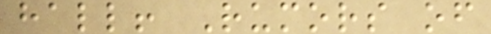hall! Rumors of
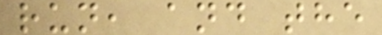run, and the
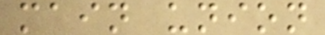main union
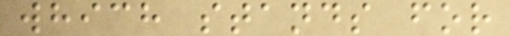which stands for
